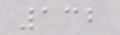132
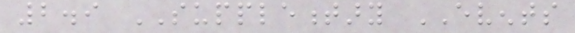2.9 SUPPLEMENTARY EVENTS
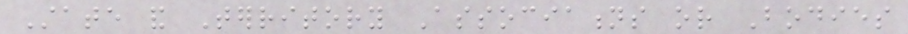State and Territory Associations or Bodies
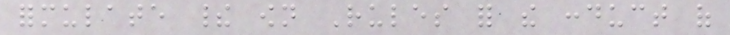formulate their own Rules for the conduct of
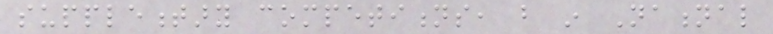supplementary competitions, but in National
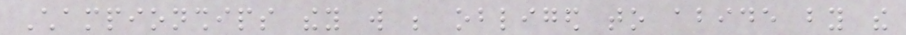Championships they will be obliged to abide by the
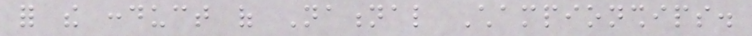for the conduct of National Championships.
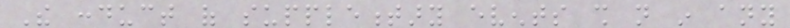The conduct of supplementary events shall not in any
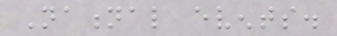National events.
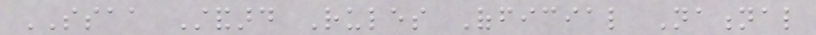SSAA Standard Rules Official National
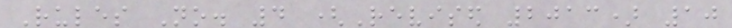Rules No. 4 (Revised 2013) 10
